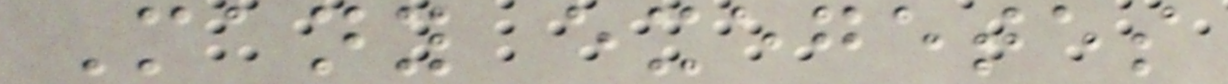Many exegetes
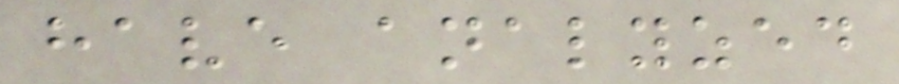have analyzed
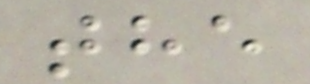the
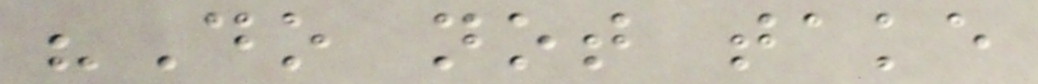"Do not take
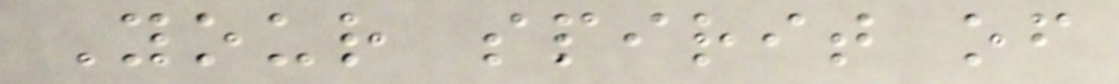Your spirit of
